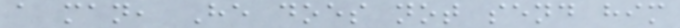a man, He does not send him
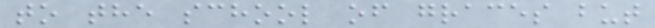to the school of graces but
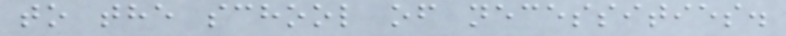to the school of necessities.
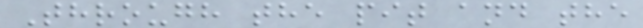Through the pit and the
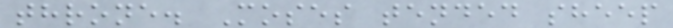throne. Moses tended sheep
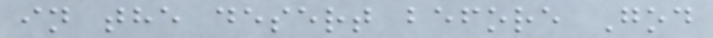in the desert before God
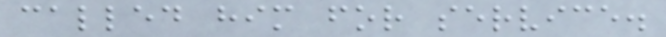called him for service.
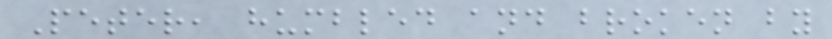Peter, humbled and broken by
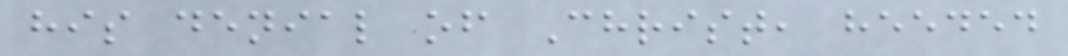his denial of Christ, heeded
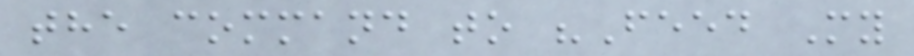the command to "Feed My
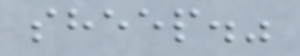sheep."
